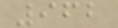962
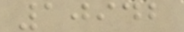10942
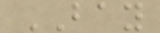BAY
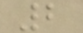2
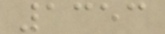1353
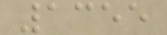1355
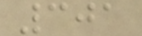301
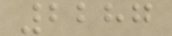2287
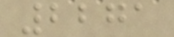2271
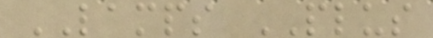LAMPS PLUS
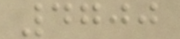4700
